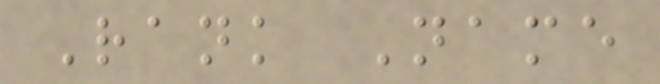Rank Name
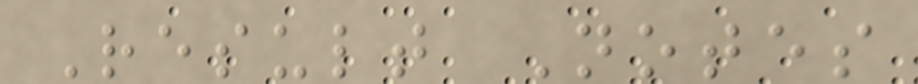Result Notes
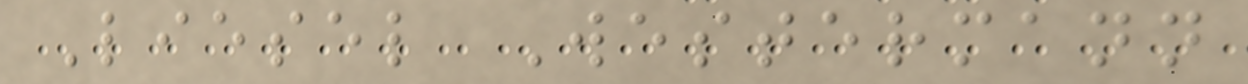Liesel Westermann
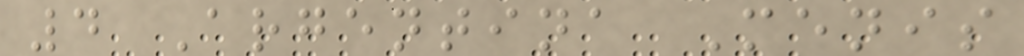4 Argentina Menis
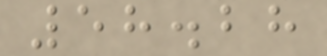58.28
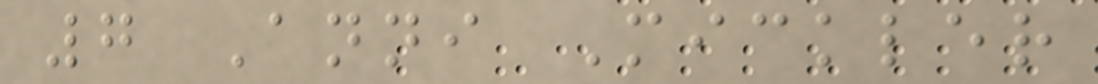7 Anni Mickler
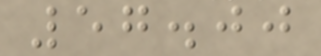57.00
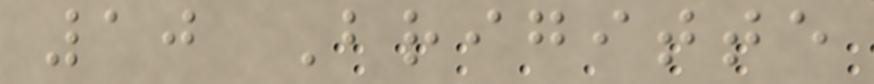10 Brigitte
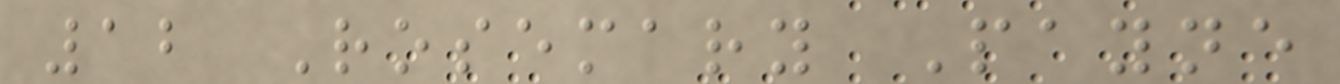12 Rosemary Payne
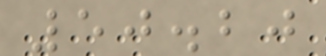50.20
